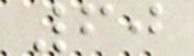60
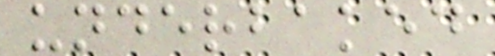underbaked
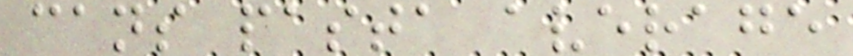cans pasta average
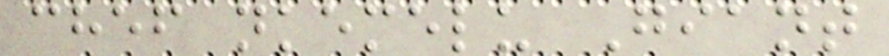chef nkemelu Giant
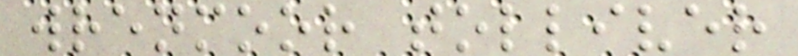wrenmoor tolliver
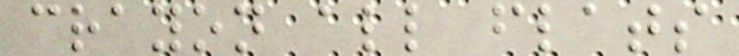crayon all flats
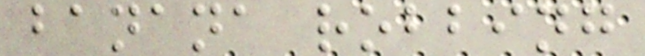banana robbing
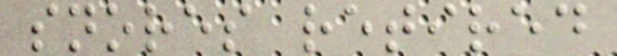snores retired
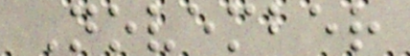November
